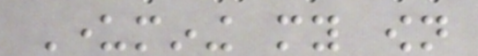Undermining my own
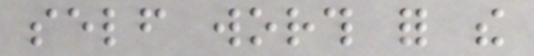self worth for the
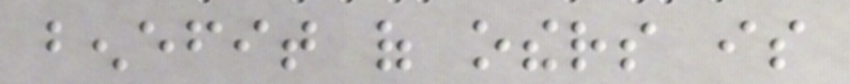benefit of others is
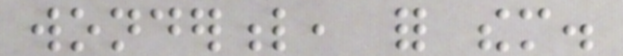wonderful, for them.
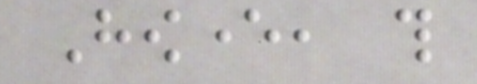However, this
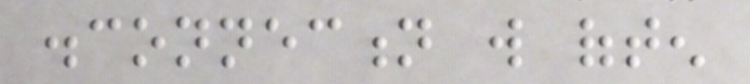disconnection will often
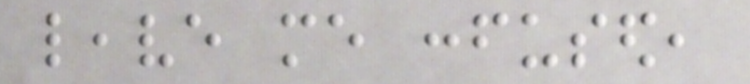leave me confused,
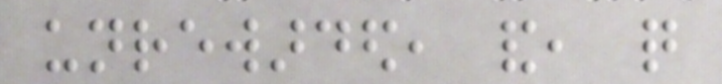unrewarded, and, quite
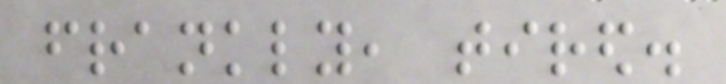frankly, tired.
